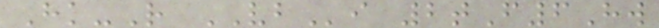Hk-R VBi 2tF6Hw
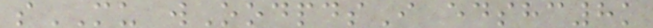sMU wOodpdsI edshc8k
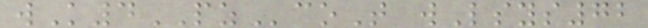wK4PZcoT wLsys72
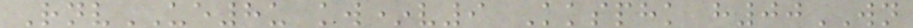RnvUE8u kw*v9 Kksphk h00WN
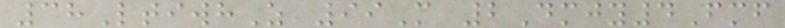38LtiwhZ 99M 2Dmjy4Fmf
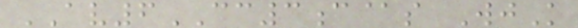AV6CC3c@s WjK
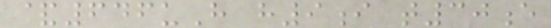&646uH h9i t30e
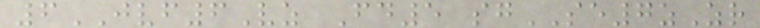6JVF6Vz Fd5 sgSE7zZr
